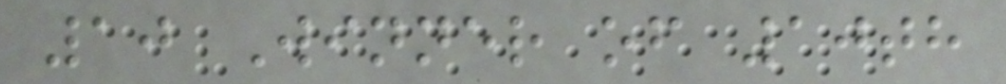10 Winner of 10th
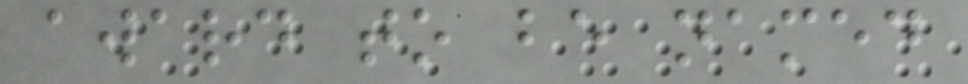award to be named
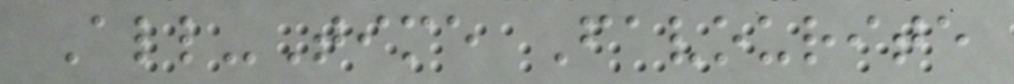All-Time Favourite
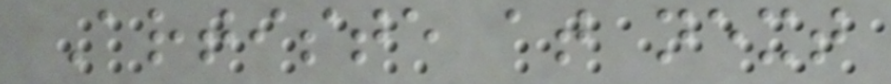Artiste at next
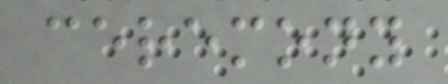ceremony
